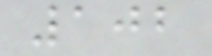102
